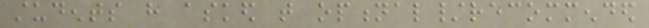students have asked that optional/recommended
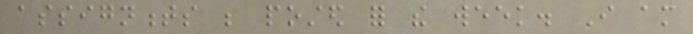assignments be posted for the week. I am
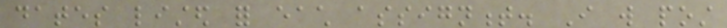dates listed for each assignment. I will post
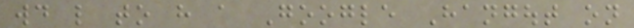would like to have a Google Hangout on
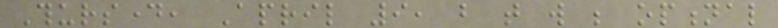Thursday, April 9, but that will be optional
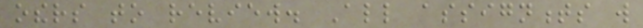others to review. All assignments will
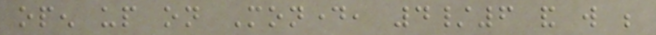open up on Monday, 4/6 and will be
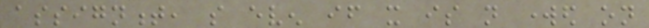assignment, so even if it is not worked on
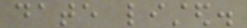date listed.
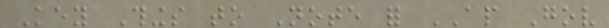Key Things to Note for AP Gov
